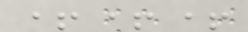+++
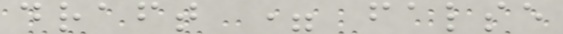draft = false
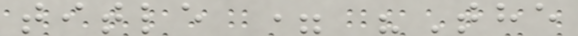title = "The
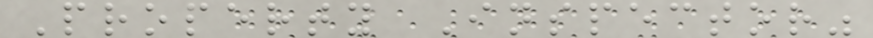Property Inspector"
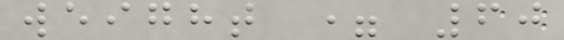weight = 60
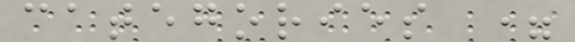categories =
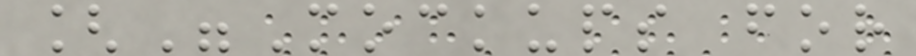["Mockups for
